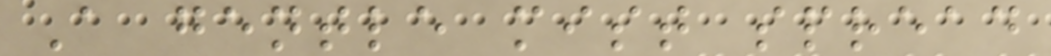A gentle mist spread
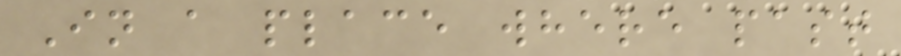In a place where past
